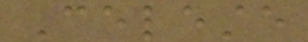Celeste
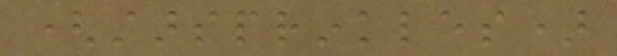(starsprinkles)
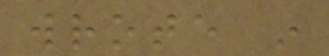wrote in
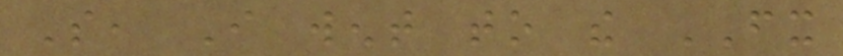So, I went to the FX
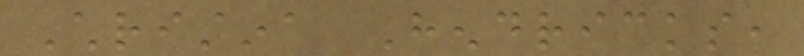Christina Hendricks,
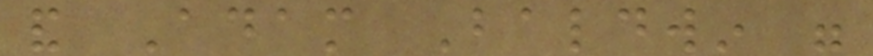and Adam Baldwin were
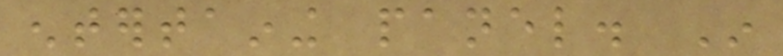entertaining panel. In
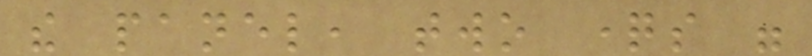the panel, two questions were
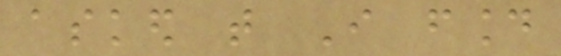asked that I found
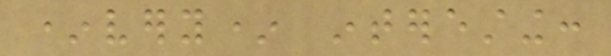*very* interesting:
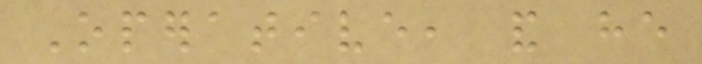Operative, and he
